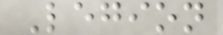Legion
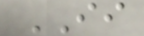II
